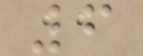6
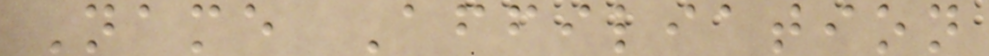Name Affiliation
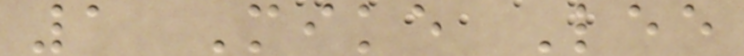1 Mike Lee
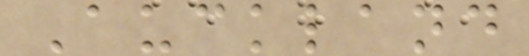Auckland
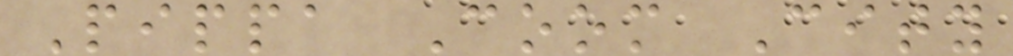Pippa Coom City
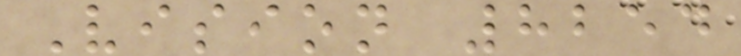Vision 8254
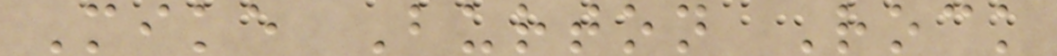Mike Burton Rock
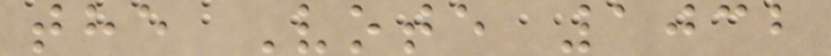the Vote 1032
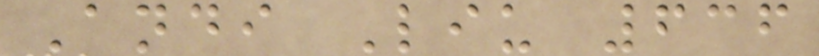Andi Liu 636
